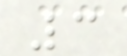3
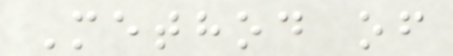Method of
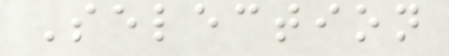Selection
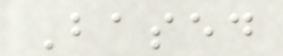Based
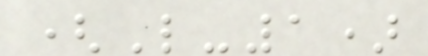(L-1)
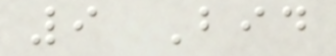9 Bid
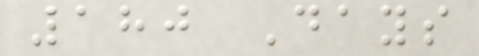180 Days
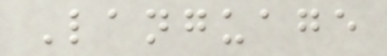Language
